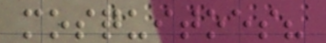mosquitoes?
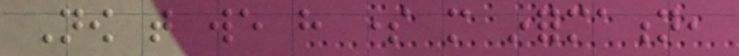Now that we have some more information,
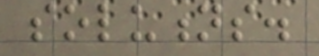solutions.
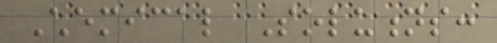Chemical Solutions:
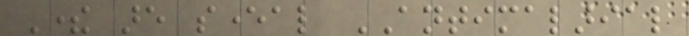There are several ANTIMALARIAL
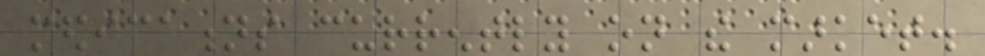medications currently on the market.
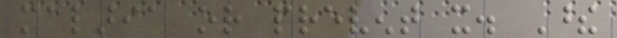malaria or prevent it. These
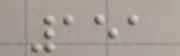151
